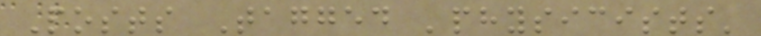Posts Tagged 'physicists'
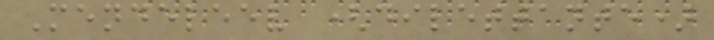Mendeleev (dilettante)
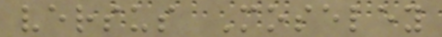versus Moseley
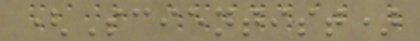(Scientist)
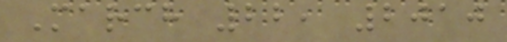March 22, 2010
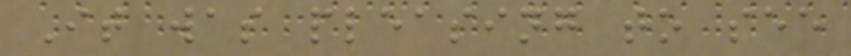It was pleasing to see
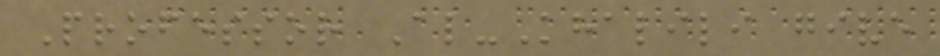Professor Al-Khalili give
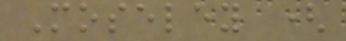Moseley (
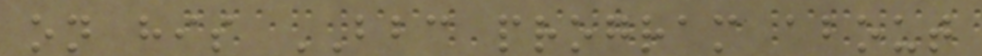on his BBC program about
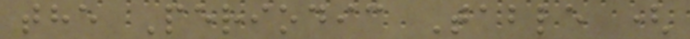the Periodic Table (
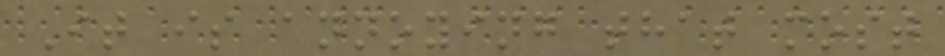It is annoying that most
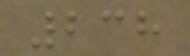238
